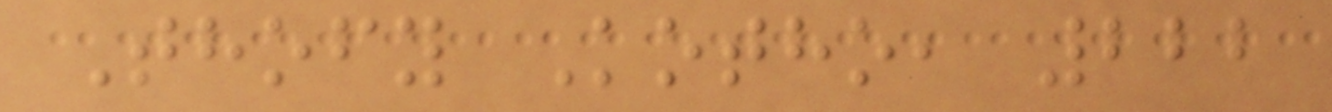Thofy Kotho, 222
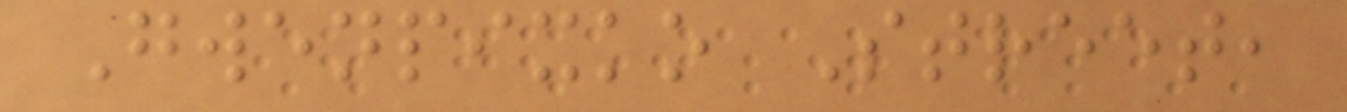Gwenpixko Street,
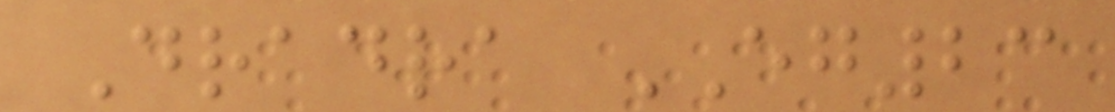Dradra EG23
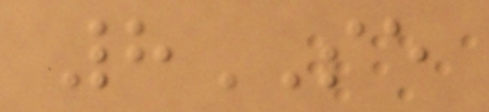8SE
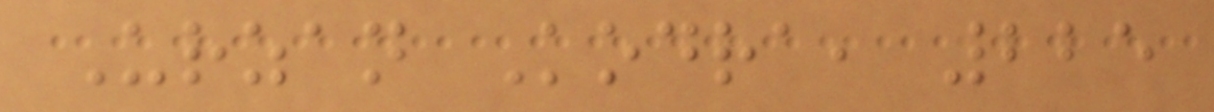Urzan Kodra, 225
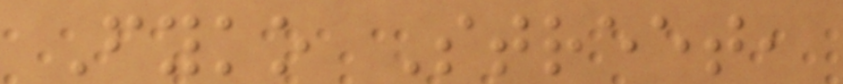Fyko Street,
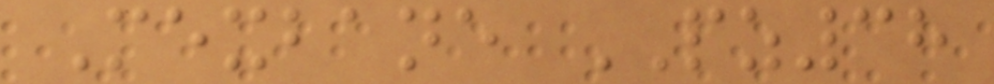Mexbane PZ38
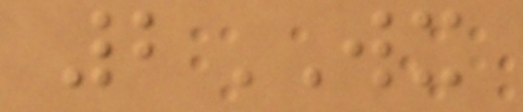2WX
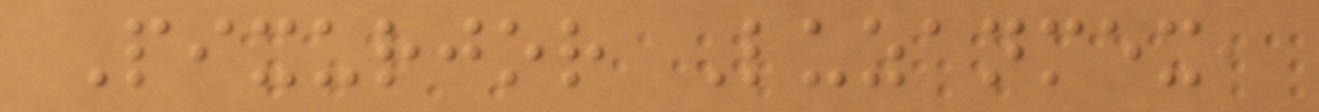Pixurjor Luzanmex,
